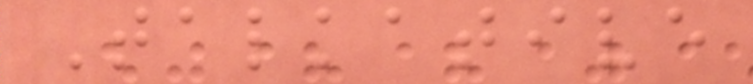Talkative
